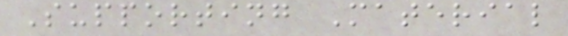Supporting Material
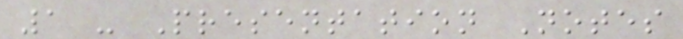1 - Presentation Notes
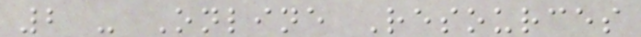2 - Online Resources
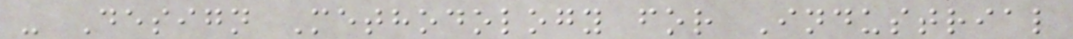- Design Methodology for Industrial
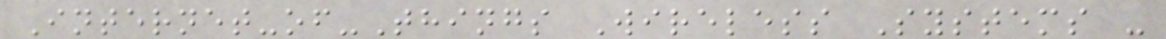Internet-of-Things Wireless Systems -
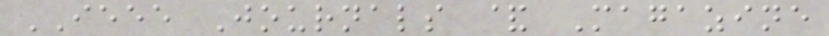IEEE Journals & Magazine
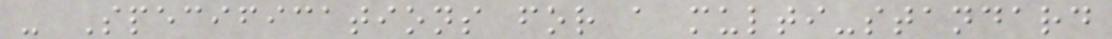- Specifications for a multi-standard
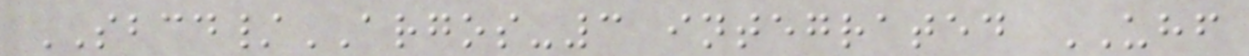SBCD/ARGOS-3 integrated UHF
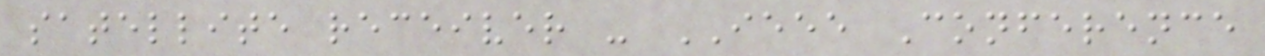satellite receiver - IEEE Conference
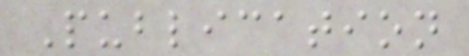Publication
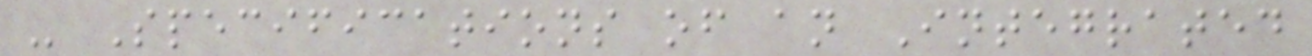- Specifications of an Integrated
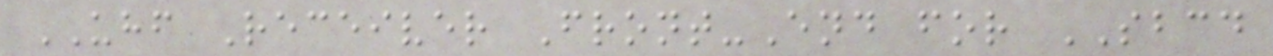UHF Receiver Front-End for SBCD
